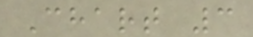Chart 3
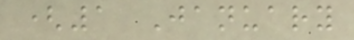(1 January
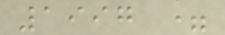1997 =
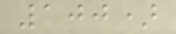100)
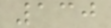130
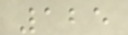125
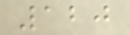120
